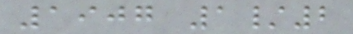1907 1/2
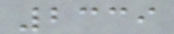2339
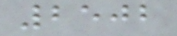2502
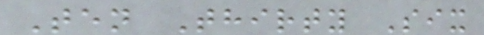Ten Thirty Six
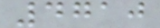4710
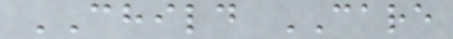CHILD CARE
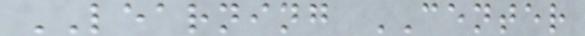LEARNING CENTER
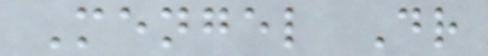Mengel Dr
